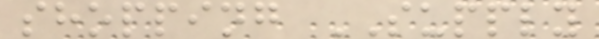shopping SUPPLY
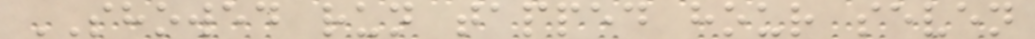SHOWED run tapped hour seven
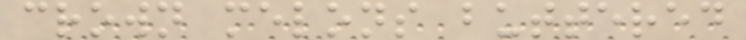crown melons buttered
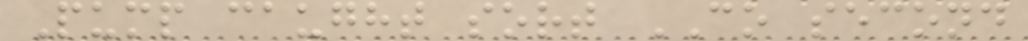Pump caught sort CO second
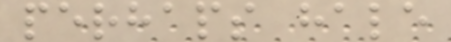perhaps hale
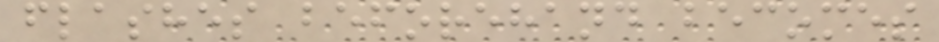flashes beforehand becomes
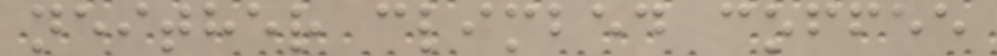neither climbed coffee
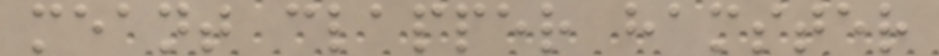meant clapper hamster
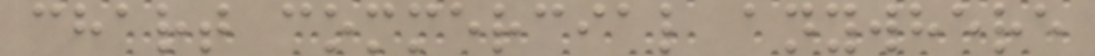chart commercial anywhere
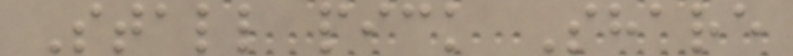Stall pick Share
